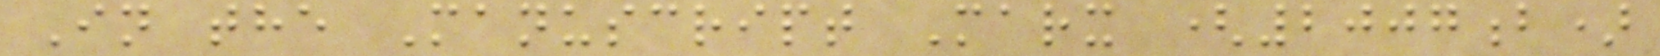In the Manuscript Marx (2007b)
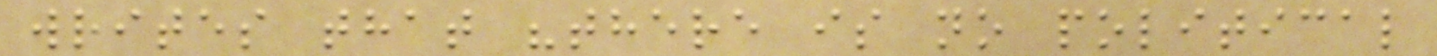writes that "there is no political
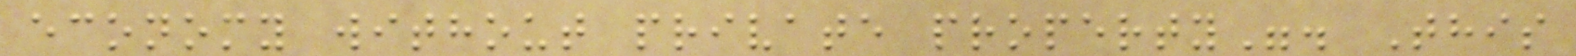economy without private property". This
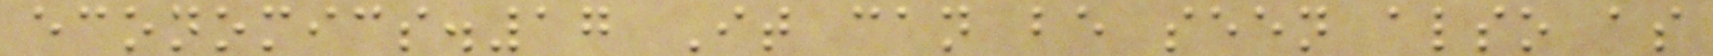economics.17 It can be seen also as
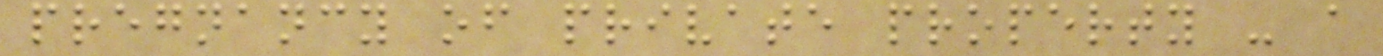pregnancy of private property - a
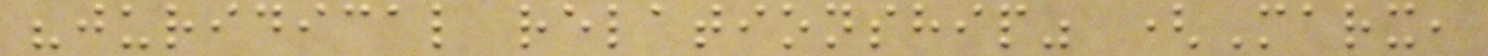"juridical relationship" (Marx,
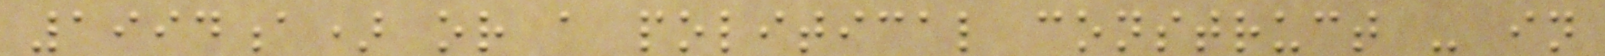1994a) or a political construct - in
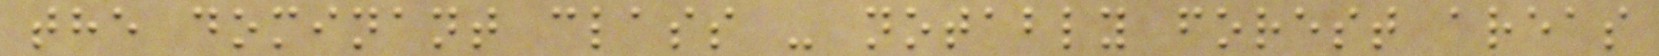the dominant class - notably forest areas
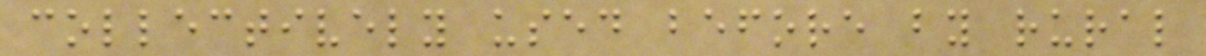collectively used before by rural
